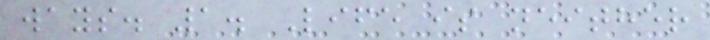ways. 1. Life is neither
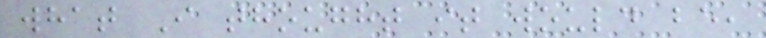what I thought it would be,
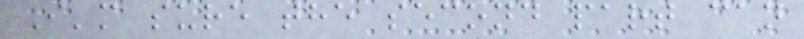I'm sure the second part can
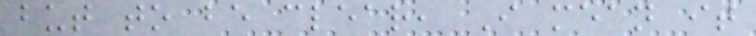but to be clear, I mean it
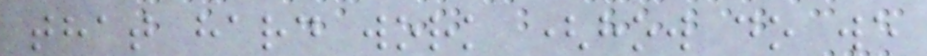that hard work (how do we
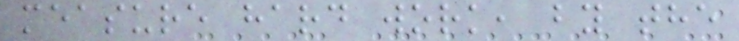measure hard work, by the
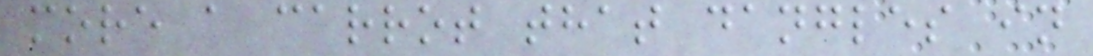more a carrot that dangles in
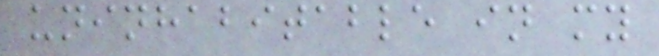uninhabitable in my
